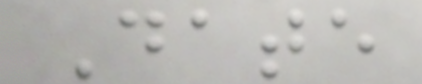Date
